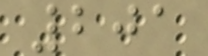201
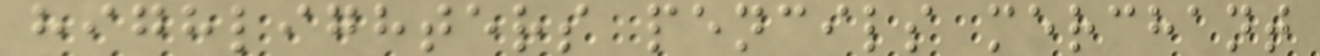highlighters pencils merchant
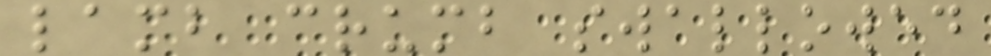lamb crumb swallowed
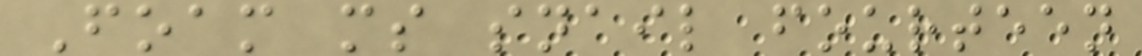Foam ms snail fourteen
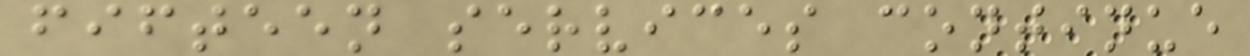fifteen services continue
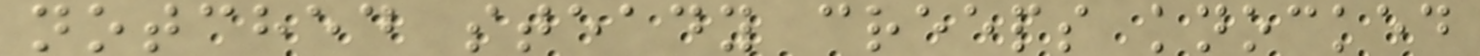notched steady creeps knocked
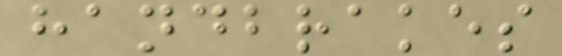handbrakes
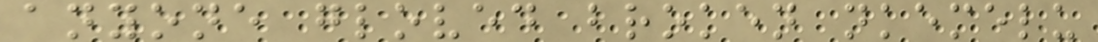anyone gloved broken nkemelu
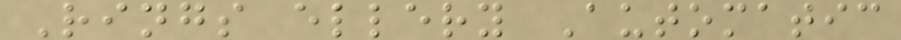Rings ellery Automatic
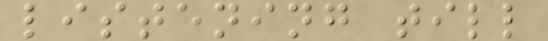listening till
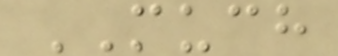MUCH
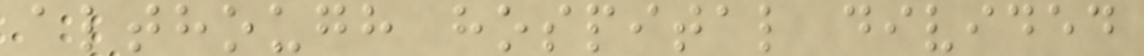although hospital divided
